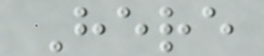Here
